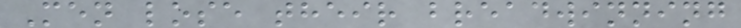Men lose their breadwinning
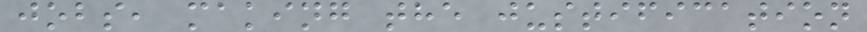jobs, making the justification
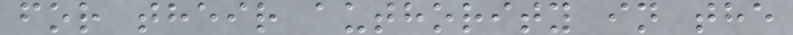for their authority in the
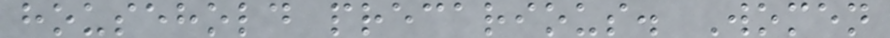household precarious. Women
